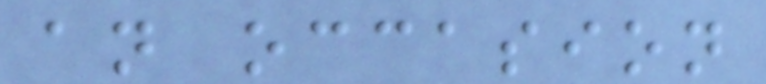an occasion
